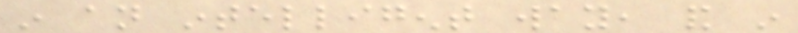in an intelligent way, and in
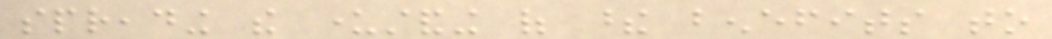spreading the understanding of these benefits to
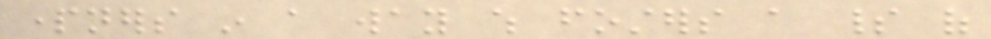partners in a way which fosters a spirit of
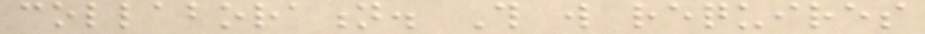collaboration. This will requires
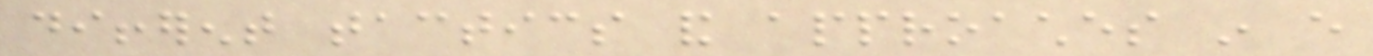different tactics and approaches in every
